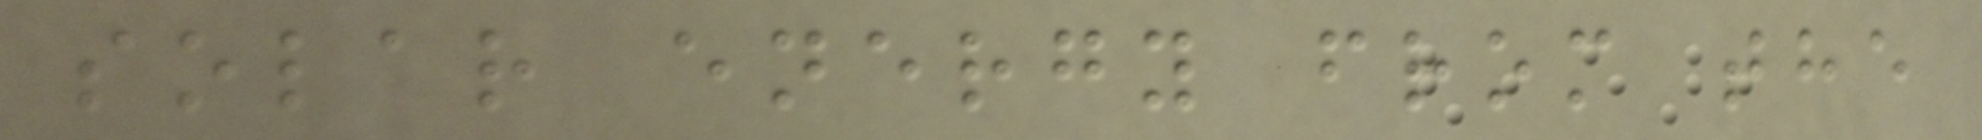solar energy from the
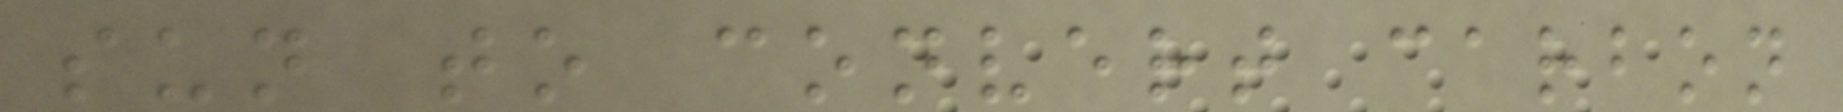sun to convert carbon
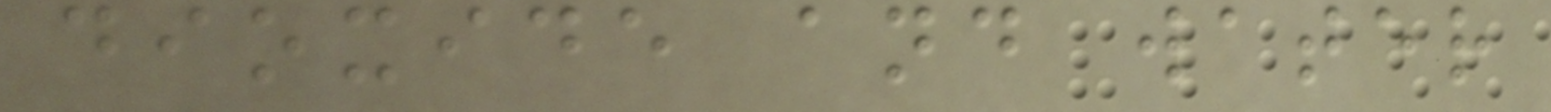dioxide and water
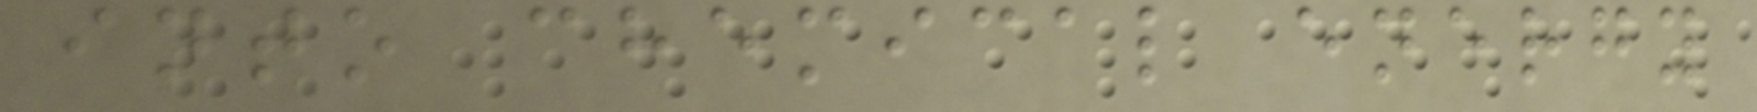into chemical energy
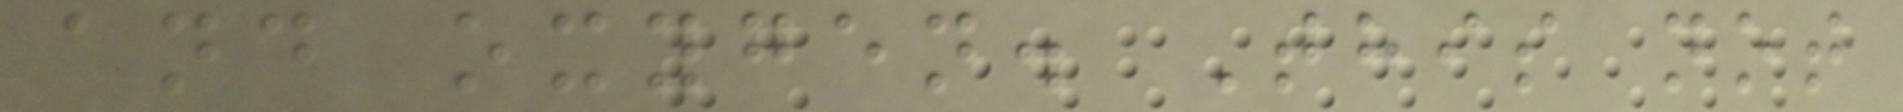and oxygen. This not
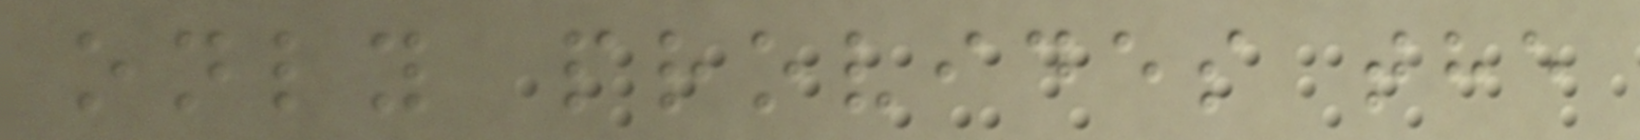only provides the
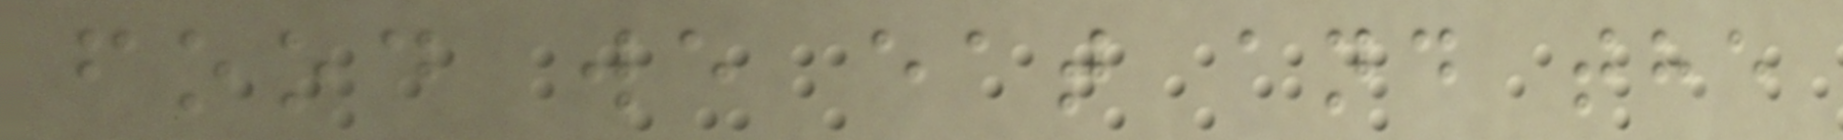food we eat and the
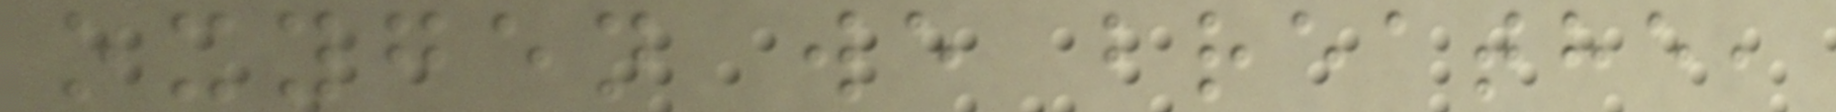oxygen we breathe,
